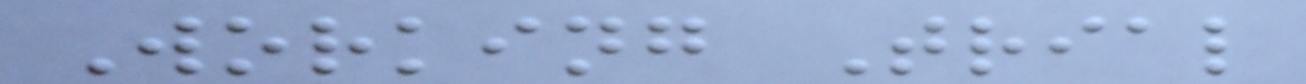Working Trial
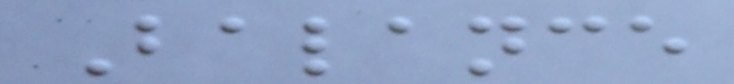Balance
